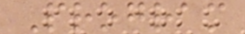Program
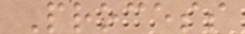Process
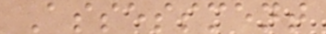Assessment
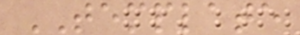TEMPLATE
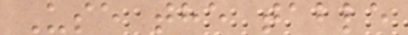Use the table
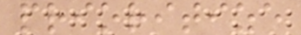prioritize
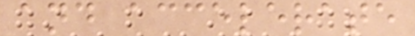and accelerate
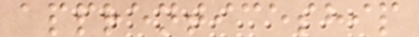apprenticeship
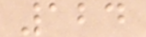124
